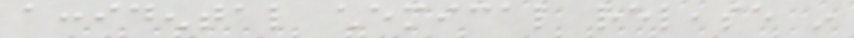accidental chemical release in
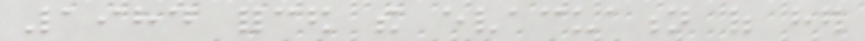1984 forced the evacuation of her
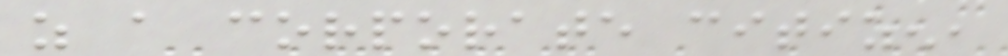as a corporate citizen,
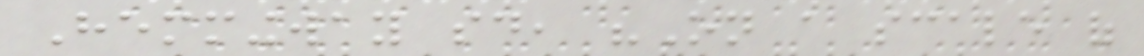Hemmingway said, "On a scale of
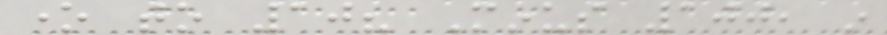one to 10? Minus 100, in
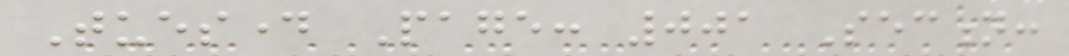Tuesday Page: 001 Section:
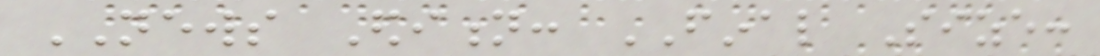NEWS Edition: FINAL Size:
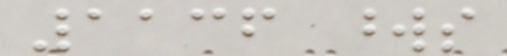1136 words
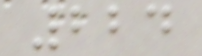224
